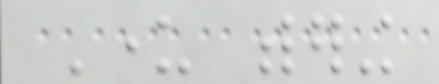Under withering
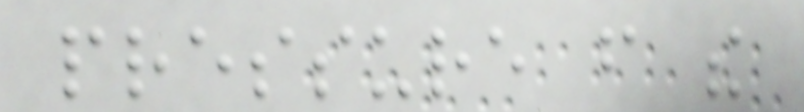pressure from the
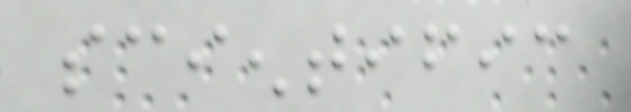scientific
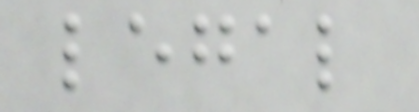legal
